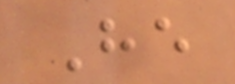He
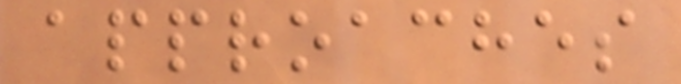approaches
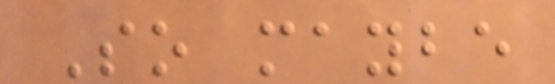So maybe
